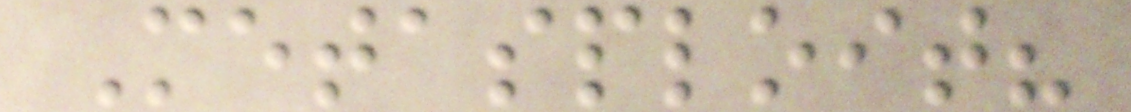Metasploit?
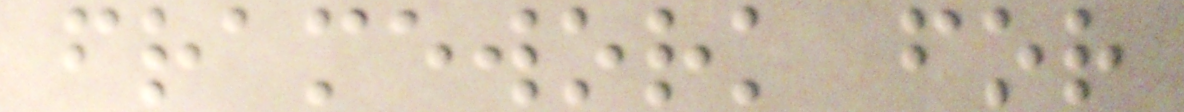framework for
